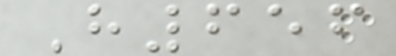H656
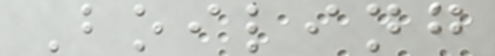Boiling
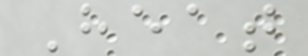Heat
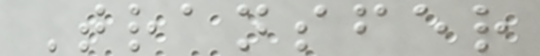Transfer
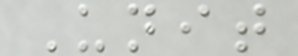Unit
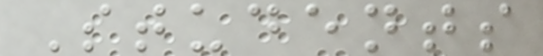Students
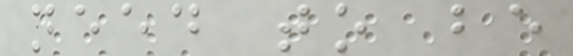need to be
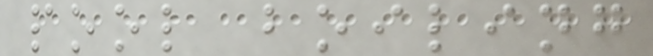pool boiling
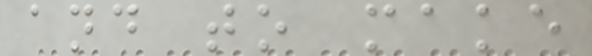and to make
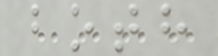both
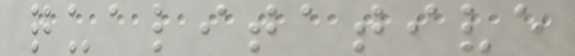qualitative
